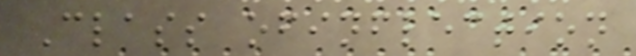Class ofinflection
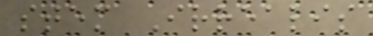stem Irrealis
